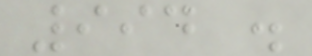994 .
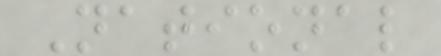National
